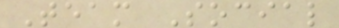Team Social
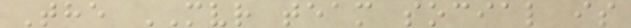The MVR team social is
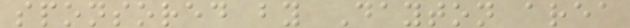sponsored by Dayton area
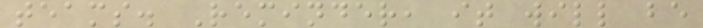teams. Reminder, it will be
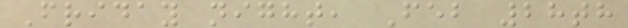Friday night, Feb 28th
